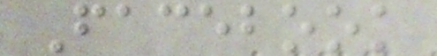Facebook
